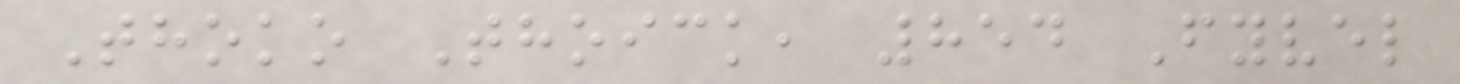Thoko Thoick, 854 Fyvel
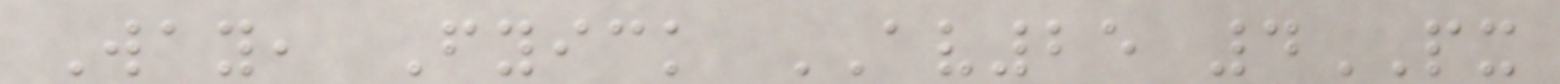Way, Fyick AV25 4PX
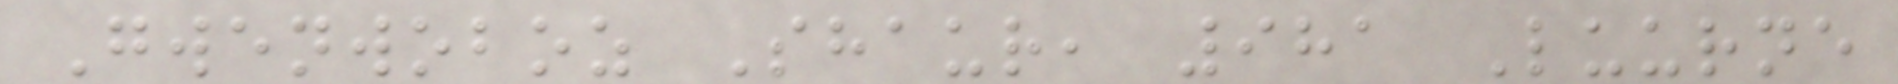Gwenwoboz Shaur, 981 Luurne
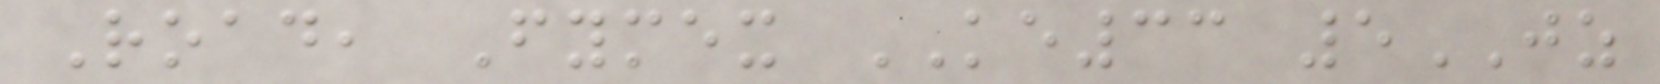Road, Fymex KE33 5JZ
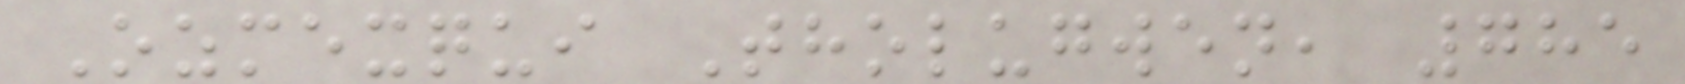Ozmexqui Tholugwen, 785
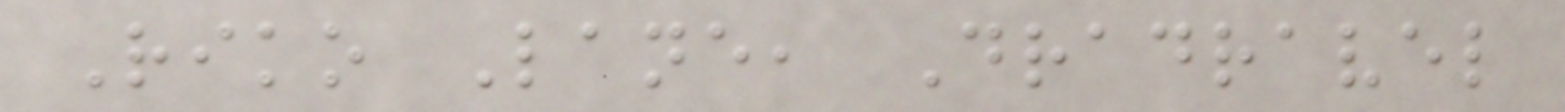Riko Lane, Dradravel
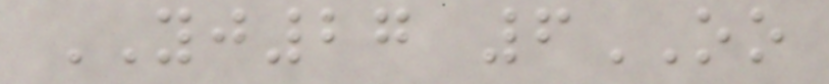YJ27 6OO
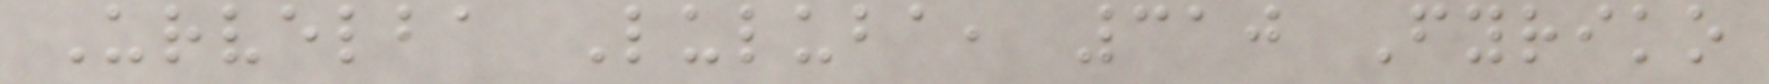Urvelba Luluba, 310 Fyriko
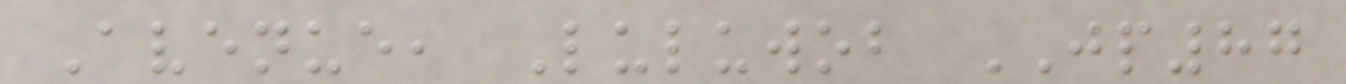Avenue, Luluwob JP87
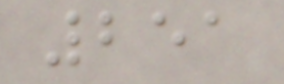251
